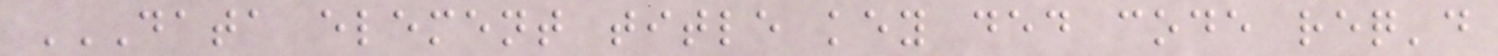DATA ELEMENT TITLE KEY DED CODE REQ'D
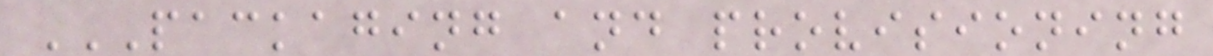PACKAGING AND PROVISIONING
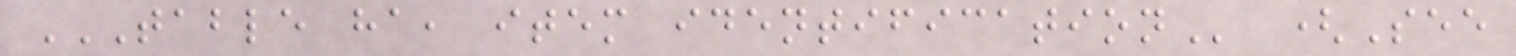TABLE HA, ITEM IDENTIFICATION (See
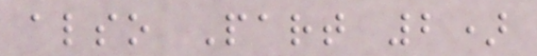also Part 2)
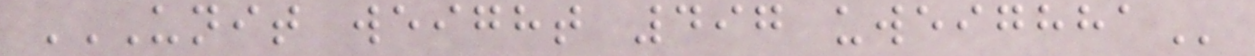UNIT WEIGHT 497 UWEIGHHA
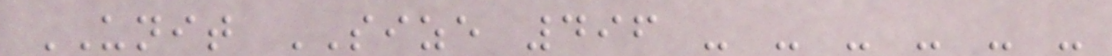UNIT SIZE 496 - - - - - -
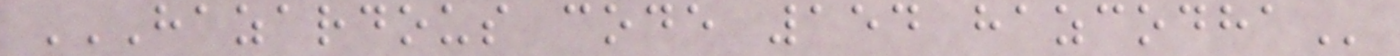HAZARDOUS CODE 154 HAZCODHA
